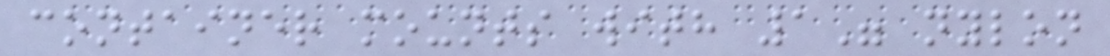container mounts with 1" nylon
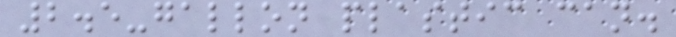2.5-gallon plastic can.
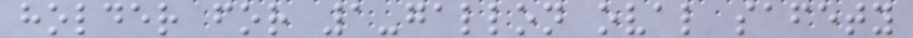holder for 1-gallon oval safety
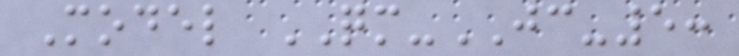Model QM-JC-5:
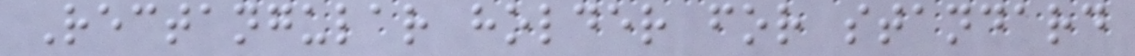Rectangular holder for standard
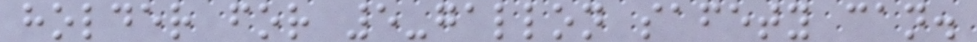holder for 5-gallon safety can.
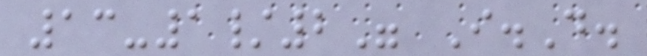13-1/2" I.D.
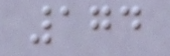174
